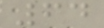64
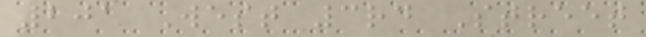201 West 3rd Street
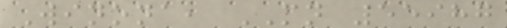Winona, MN 55987
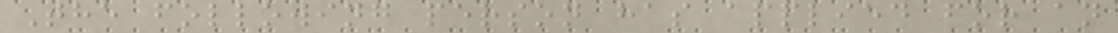The following person has applied for an
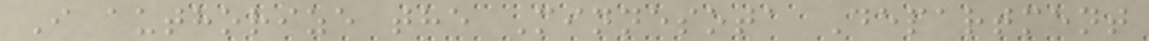I authorize the Minnesota Department
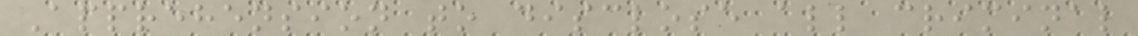Apprehension to disclose all criminal
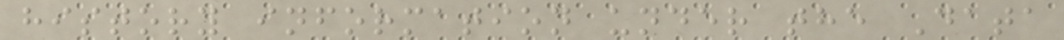history information under the Data
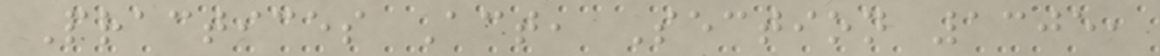Practices Act, Section 1305,
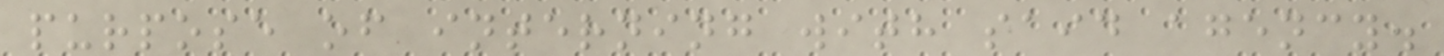purpose of interning with said agency.
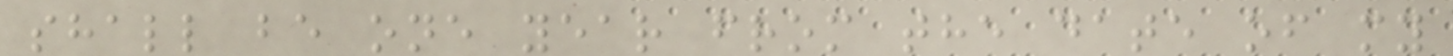shall be one year from the date of my
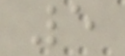5
